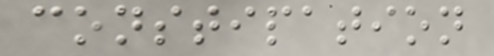constipation
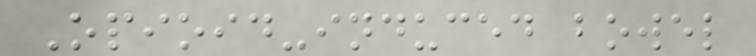Opioid-induced bowel
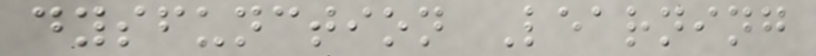dysfunction Learning
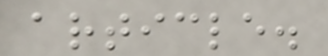article.
